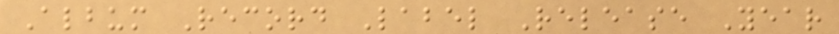Album Record Label Release Year
